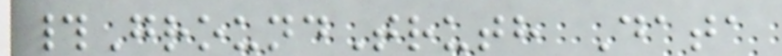#GroundTruth Data
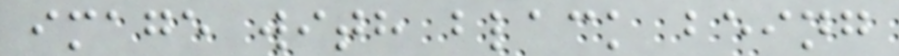image with black being
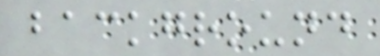background
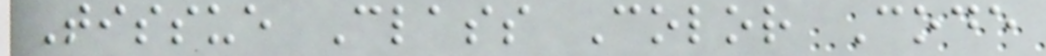Tissue Class Color Code
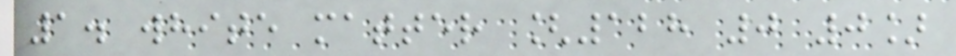1. white matter [128 0 0]
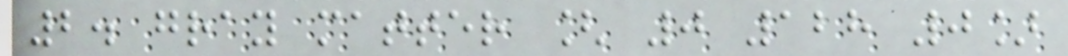2. gray matter [ 0 128 0]
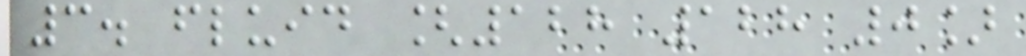3. fluid [128 128 0]
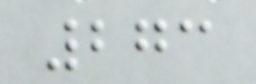273
